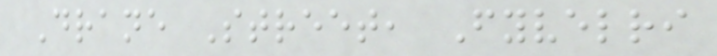Drane Street, Fyvelri
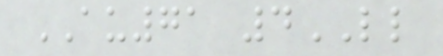AU71 4LL
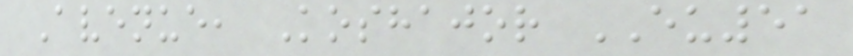Avenue, Koshajor EU51
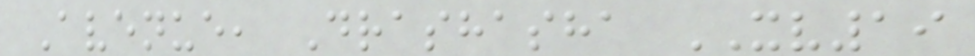Avenue, Drashasha XV19
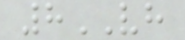8VH
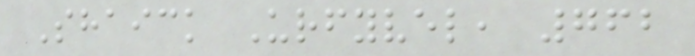Shaick Urfyvel, 762
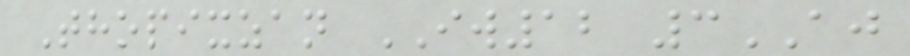Thopixzan IW12 3AJ
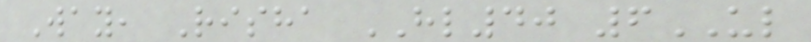Way, Risha HL40 6UL
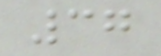37
